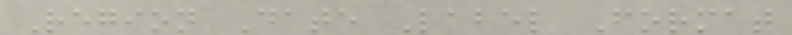Region Date Label Format
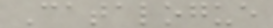Catalogue
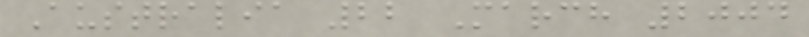Australia 22 March 2004
